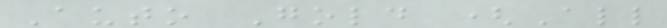Auto Gold (All
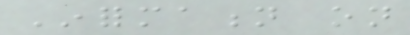Information on
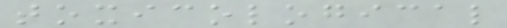toxicological
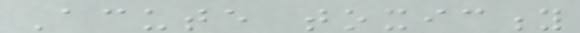Acute toxicity
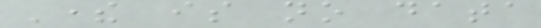There is no data
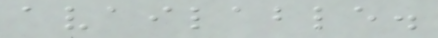available.
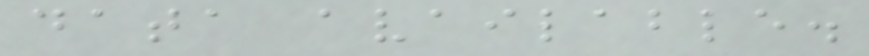data available.
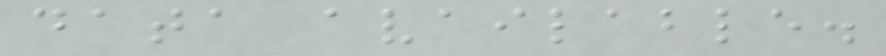data available.
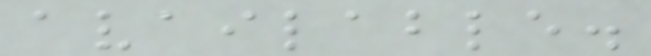available.
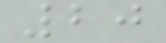20
